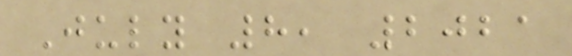July 8, 2021
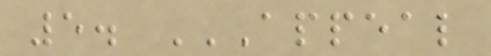5. APPEAL
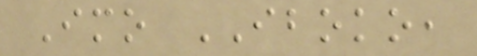Imo IBOKO,
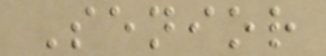Senior
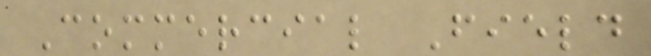Commercial Field
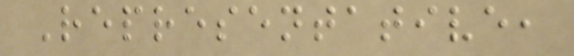Representative,
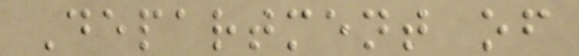Department of
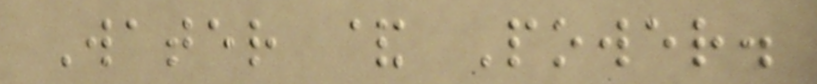Water & Power.
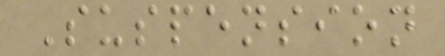Suspension
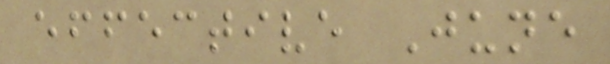effective June
